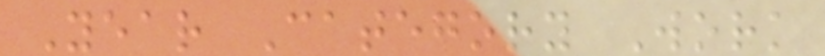Year Category Work
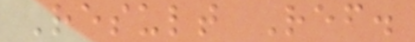Result Ref.
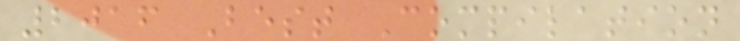2016 Best Compilation
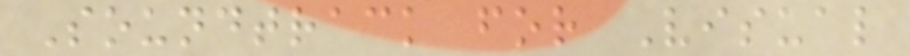Soundtrack for Visual
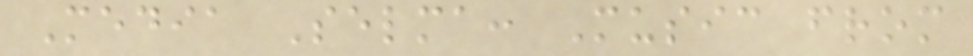Media Selma: Music from
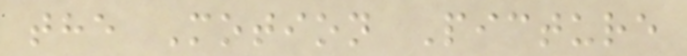the Motion Picture
